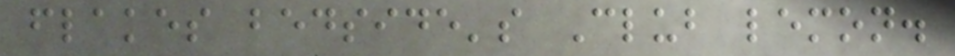flakes bedside's Club lemon.
